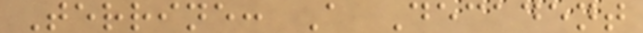Terrine: A Decadent
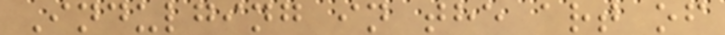Indulging in the art of
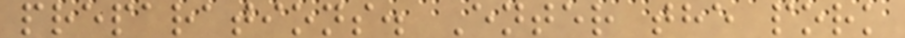preparations. Enter the pork
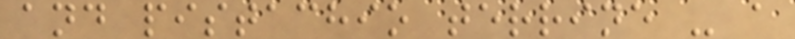and pistachio terrine - a
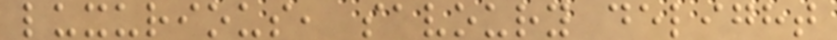luxurious, savoury delight
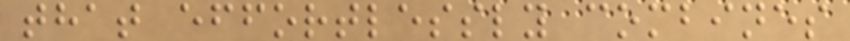that effortlessly combines
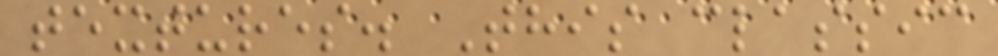textures. This classic
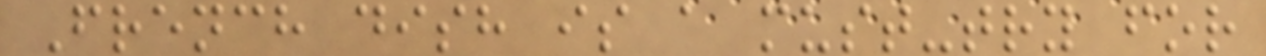French dish is a must-try for
